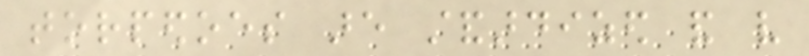torpedoes are standardized and very
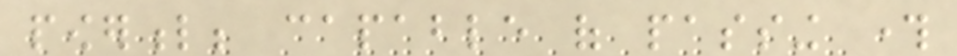powerful; capable of passing through
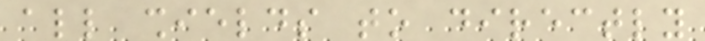all shields to directly
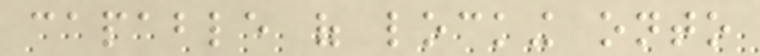capable of locking onto
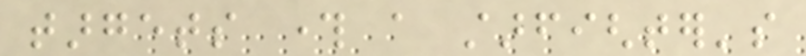targets through a starfighter's
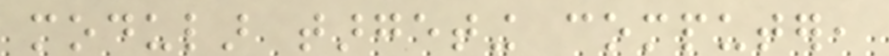modular targeting computer,
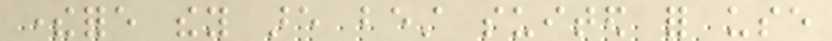therefore they are best suited for use
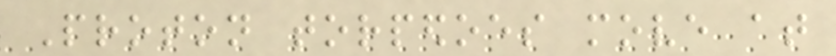Proton torpedoes move at
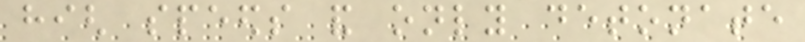high speeds and only detonate
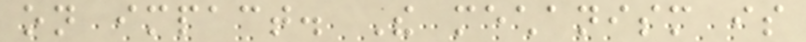on impact. The mechanism is
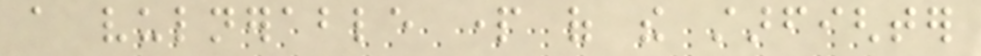a vulnerable part of the starfighter
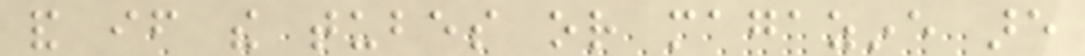and if the tubes or magazine are
